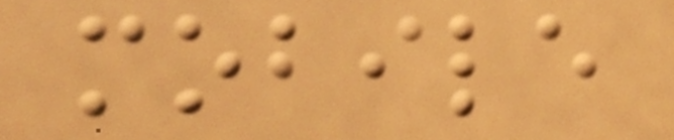mobile
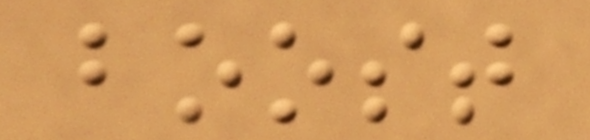boost
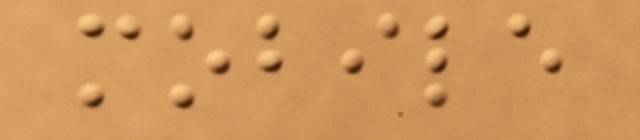mobile
